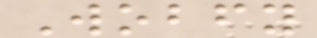Wobfy
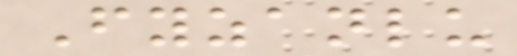Fyzanlu
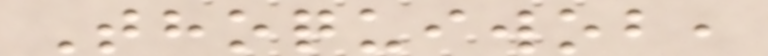Thoquiwob,
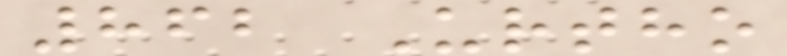862 Urtho
